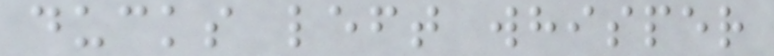ducks left whisper
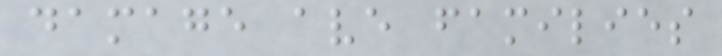damage ave families
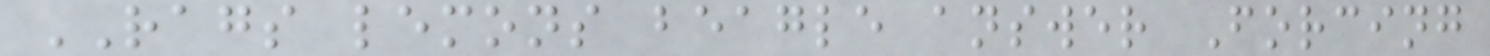RAGS lemons beagle answer Forcing
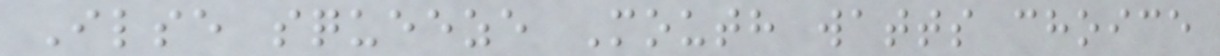Ilse squeeze Mouth watts choice
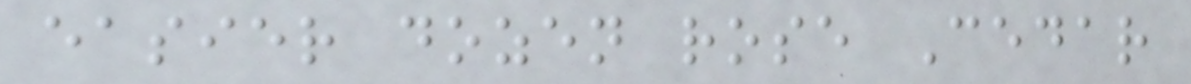easier dozen rose Cedar
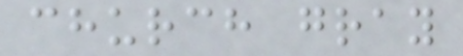church gray
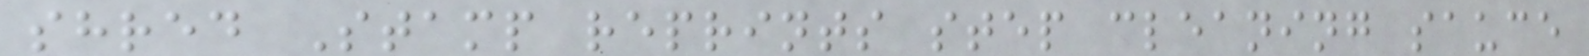shred Stamp reprints step cleaning sauce
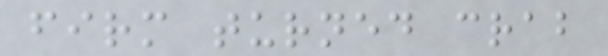firm turned crab
